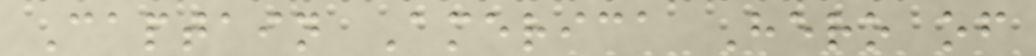Captain America Hero of
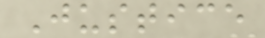Justice
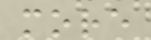more
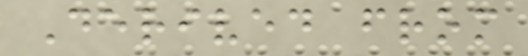Derived from
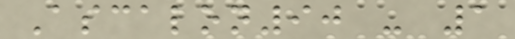Ascalon90 - 1
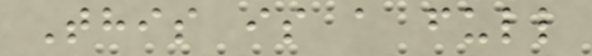This is a full
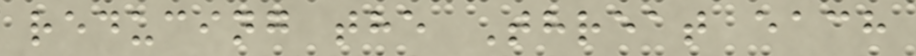reducing the Threat each
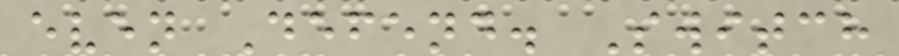even Defend. Switch
